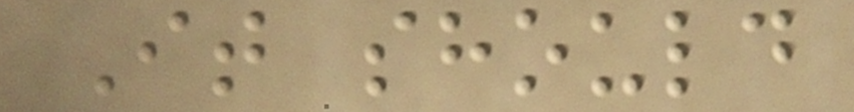It should
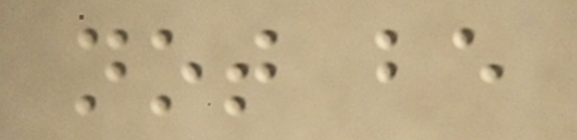not be
